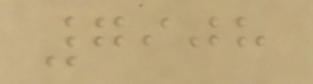7908
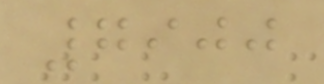7900
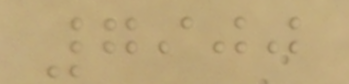7900
